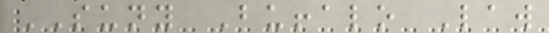SUNY Buffalo Law
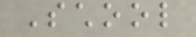School
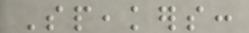Speakers:
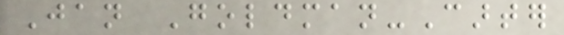Jan Goldman-Carter
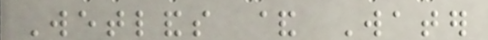Wetlands & Water
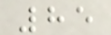85
